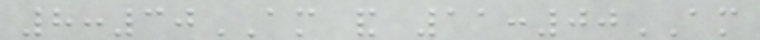8:30AM and 11:00AM
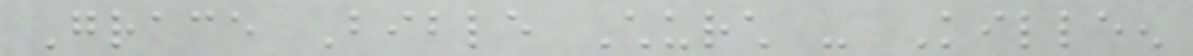Grace Bible Church - Killeen
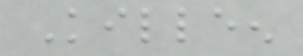Killeen
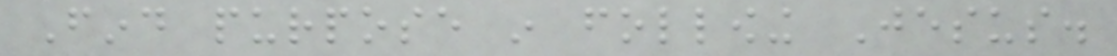Find purpose in following Jesus.
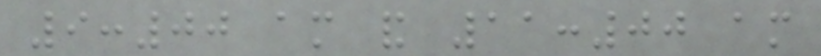9:00 am and 11:00 am
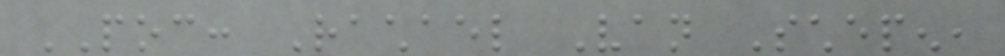POC: Rachael Van Schepen,
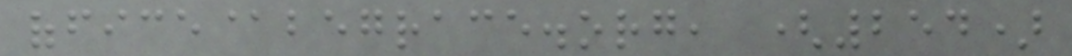office@begrace.org, (254)
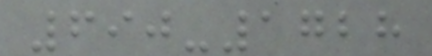690-1728
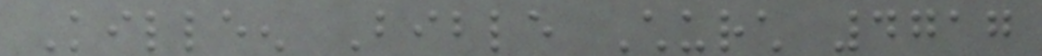Killeen Bible Church 4717
